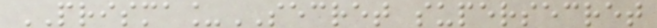PRISMA_SECRET supersecret
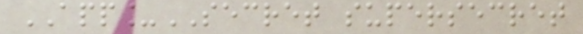APP_SECRET supersecret
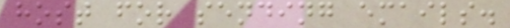host for sending emails.
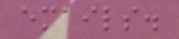emails.
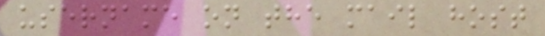username on the mail host
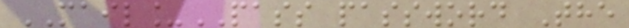MAIL_PASS password The
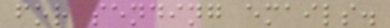for sending emails.
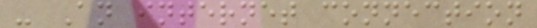- An internet connection
